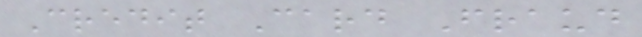Credit Card Fraud
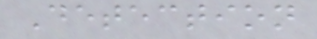Detection
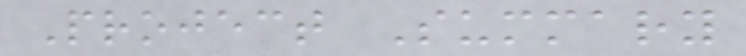Project Summary
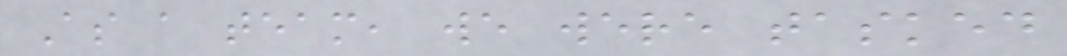As a team, we were tasked
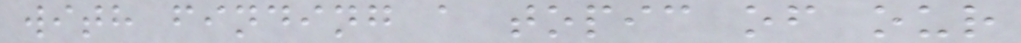with finding a topic of our
